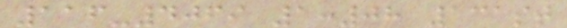116-4069 1:08 131st
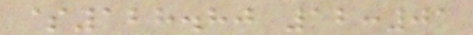$128.80 12:01
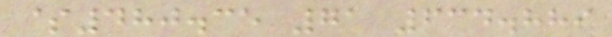$480.35 71 634.889
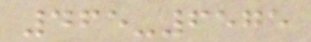465-6575
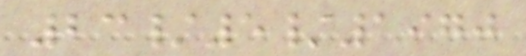23/5/1970
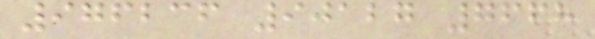976236 90127 7668
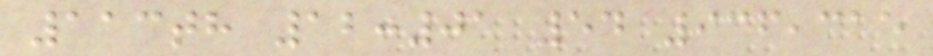113th 12:01 54 936,315
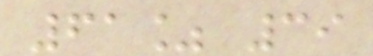61% 39
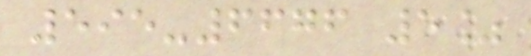595-6676 5%
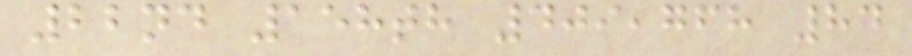22nd 158th 409,768 84
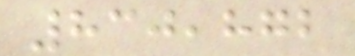830,872
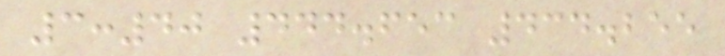3:40 444.653 434.255
